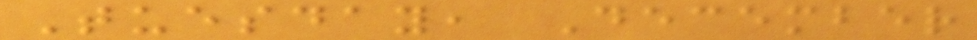Tuesday, December
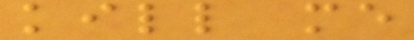kill me
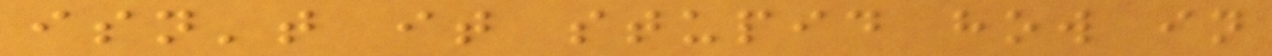isn't it stupid how in
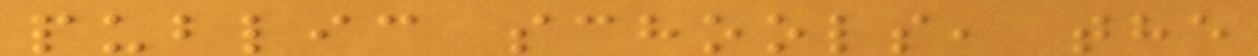public schools, the
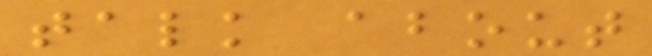talk about
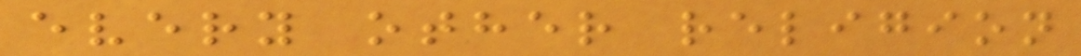every other religion
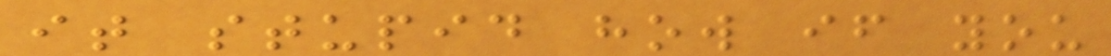it stupid how if you
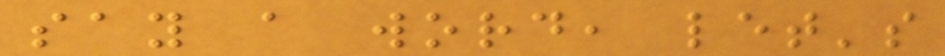say a word, let's
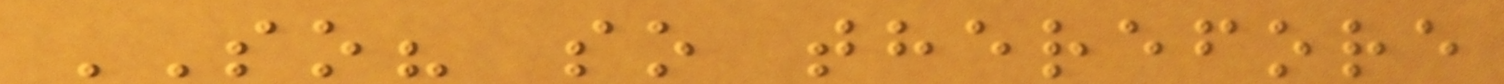SO? so therefore
